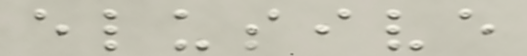elusive
